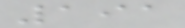191
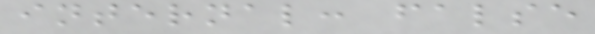internal: false
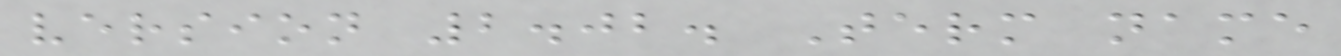version 2.02. Term name
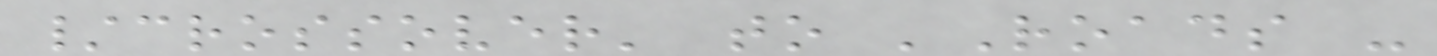/crossover' to 'Roads -
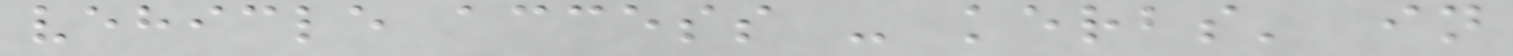vehicle access - kerbs' in
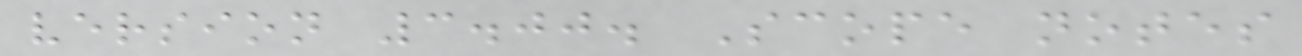version 3.00. Scope notes
